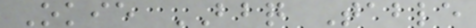Okie BBQ Table
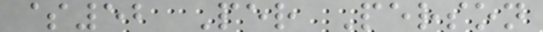$52 Per Person
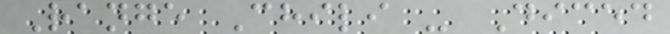Range Chili - Diced
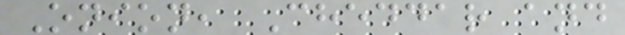Onion, Cheddar and
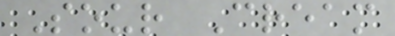Sour Cream
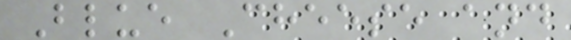Blue Cheese and
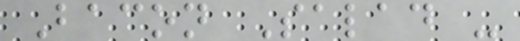Bacon Salad -
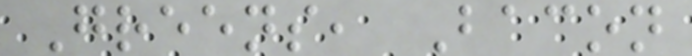Greens, Bacon
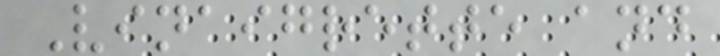Vinaigrette and
